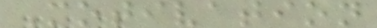Motivation
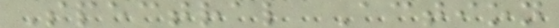Spectral Action
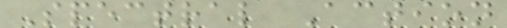Spectral Action
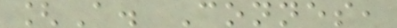[A. Connes,
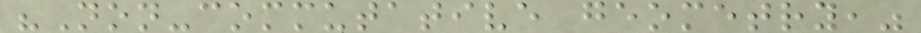"Non-commutative geometry,"
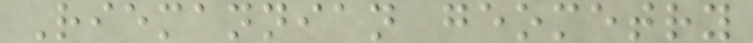Riemannian geometry
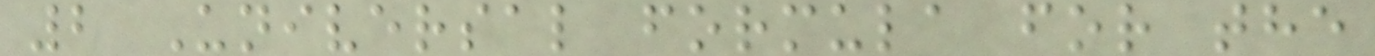2 Universal formula for the
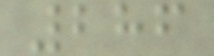286
